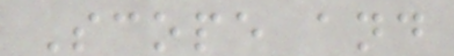Scope and
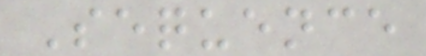Sequence
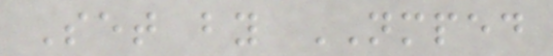Set by NMPED
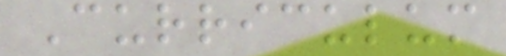Curriculum
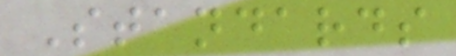Standards
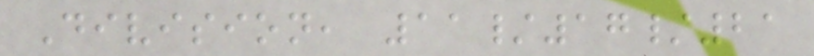Division, 11/17/21
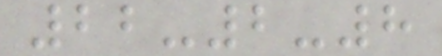22-2-8
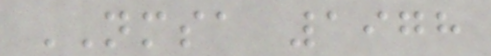NMSA 1978
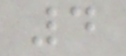4
